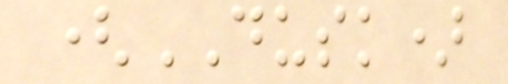(DUSK)
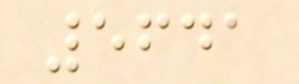5641
